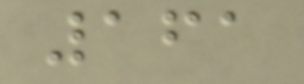161
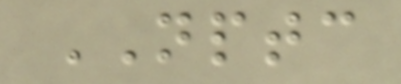NPTC
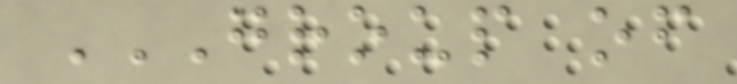GROUP OF
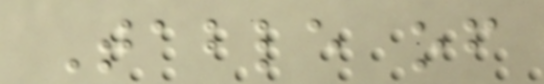Table of
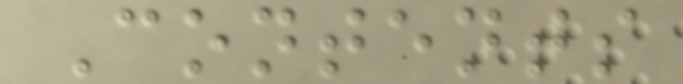Contents
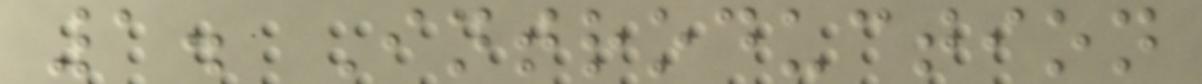1. Introduction
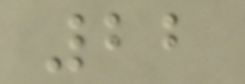22
